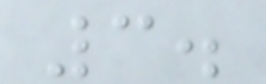3.
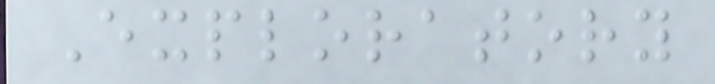Exploratory
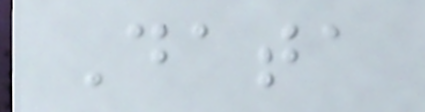Data
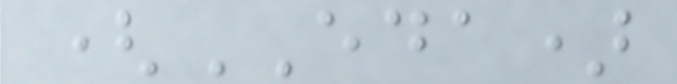(EDA)
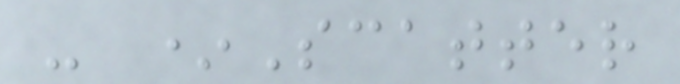- *Scatter
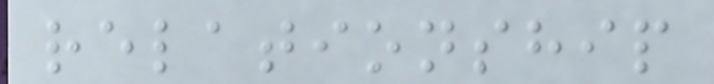relationship
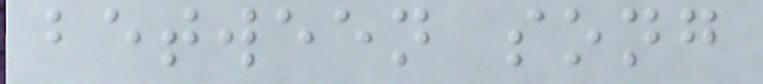between song
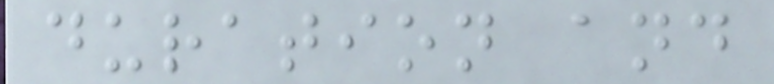duration and
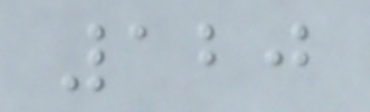120
